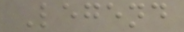Legend
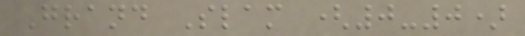Grand Slam (0-0)
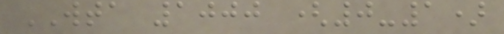WTA 1000 (0-1)
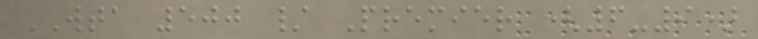WTA 500 / Premier (6-9)
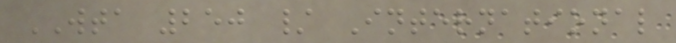WTA 250 / International
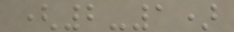(2-1)
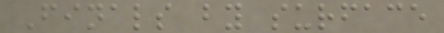Finals by surface
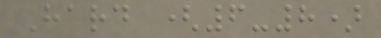Hard (6-8)
